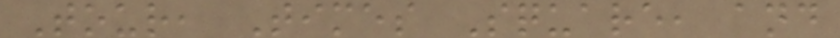Tour, Times Square, and
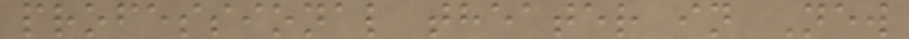professional theater in New
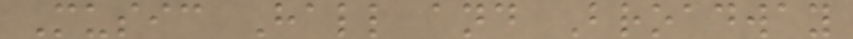Music Hall and Broadway
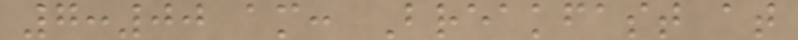7:00 am: Breakfast at
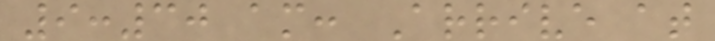9:30 am: Arrive at
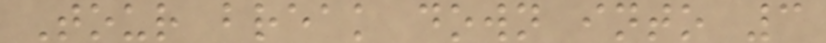Tour break down into 3
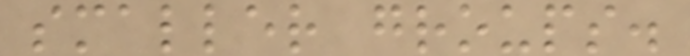smaller groups.
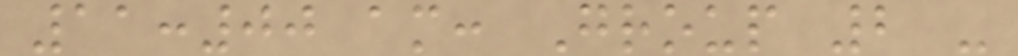11:00 am: Group 2 -
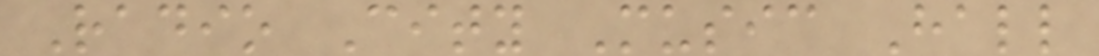Radio City Music Hall
